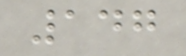147
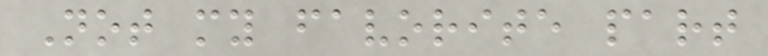Not my favorite part
